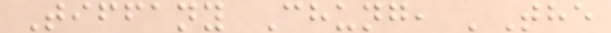Tiffany Chung, 'The
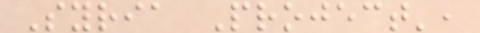Syria Project',
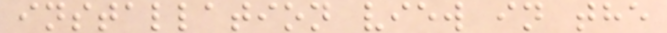installation view in the
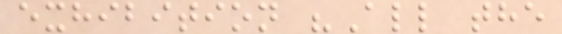exhibition "All the
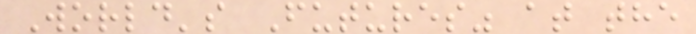World's Futures" at the
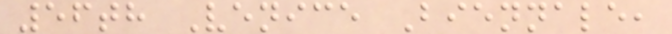56th Venice Biennale,
